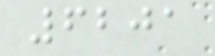6201
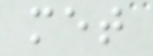met
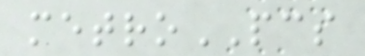metroPCS
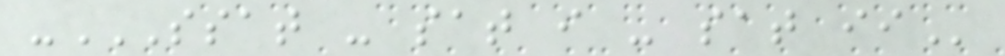-SSAT - SAT I - SAT II
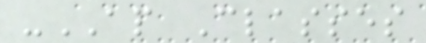-AP Classes
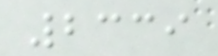2339
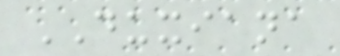DUXIANA
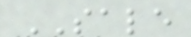SALE
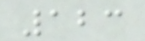123
